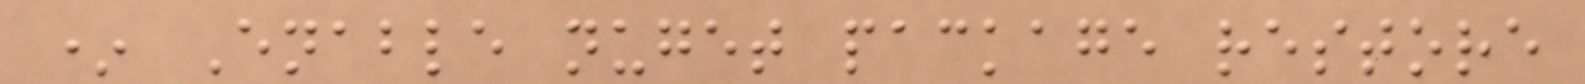* Enable nuget package restore
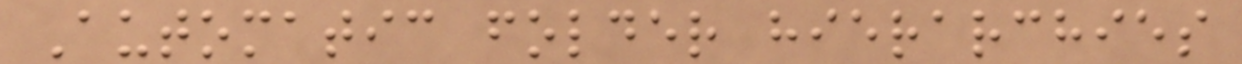Automatic folder hierarchies
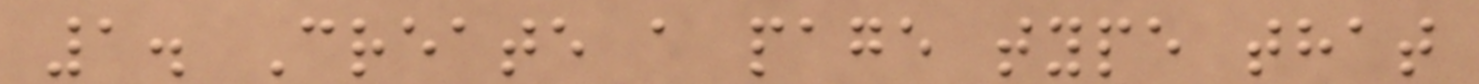1. Create a page type that
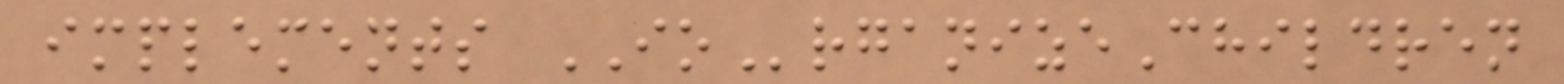implements IOrganizeChildren
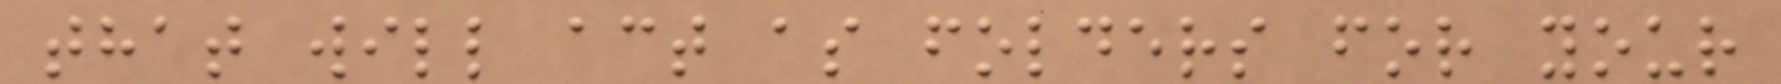that will act as folders for your
